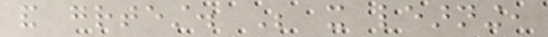and greatest. Be it learning,
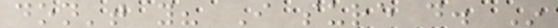don't you? I sure do. In
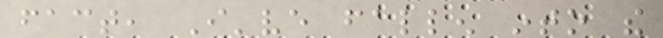fact, I've fallen into the
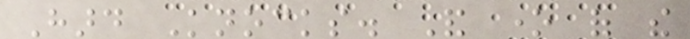Hard Knocks. And one of the
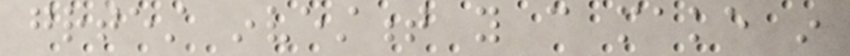greatest investment you can make in
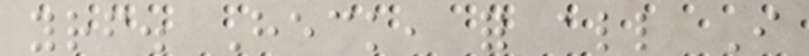yourself. Heck, for all I
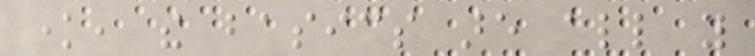know, the basics are all you
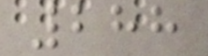288
